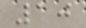10
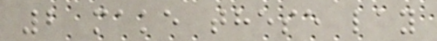2 make these lay
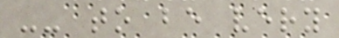-- to be very
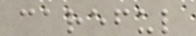careful
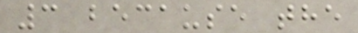3 because the
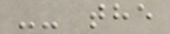-- the
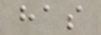has
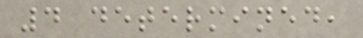4 determined,
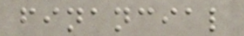financial
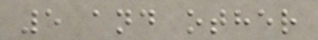5 and other
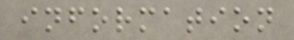information
